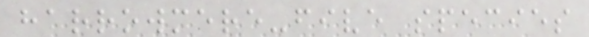harrowmere-five species
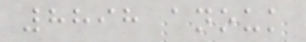8898 anouk
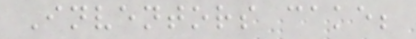Inventors cake;
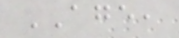AGE,
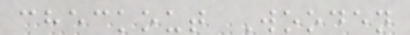checkout Wooden
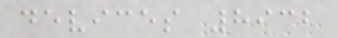devices 8932
